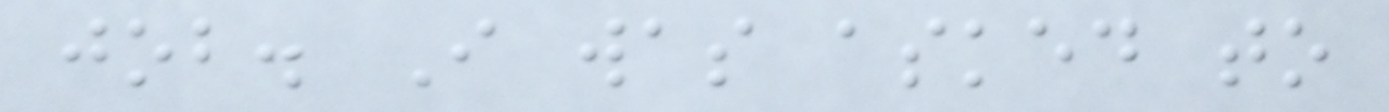job. I was asked to
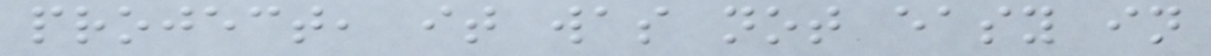project, it was not easy in
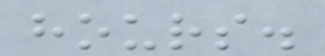hours.
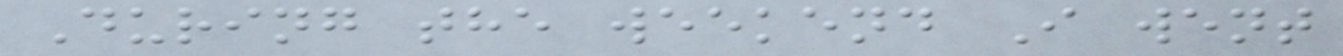During the weekend I went
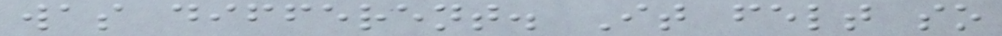was different. It felt so
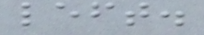left.
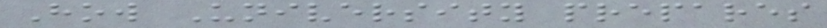How University prepares
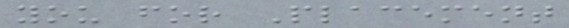you for Placement
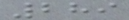289
